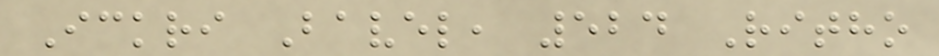Ickri Bavel, 524 Ritho
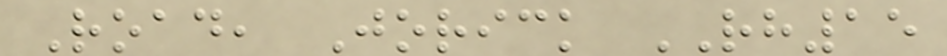Road, Jorick RH15
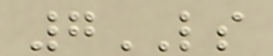7LS
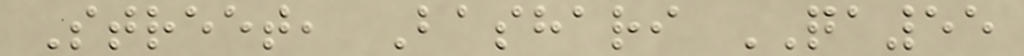Street, Bashari QA55
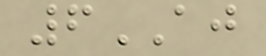6AJ
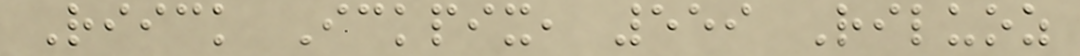Riick Ickpix, 559 Riluoz
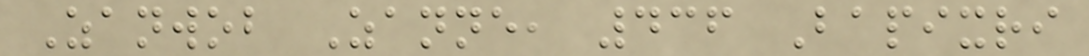Zanwob Zanne, 436 Bapixri
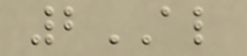2AL
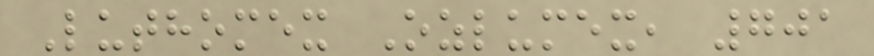Luthomex Ozlumex, 701
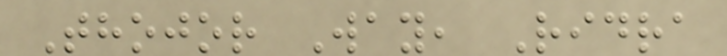Thojor Way, Ridra
